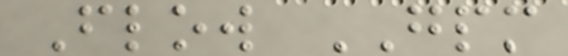Flow GPM
